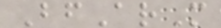BfArM
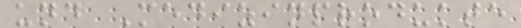und Medizinprodukte
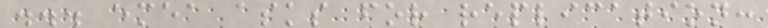... emea asks for replication:
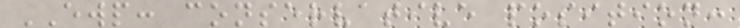EWP: conservative position:
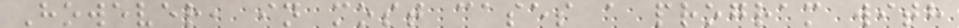However, in most cases a program with
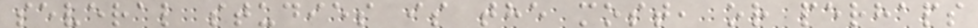several studies is the most, or perhaps
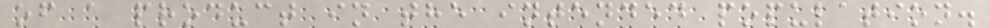of a product in the intended population.
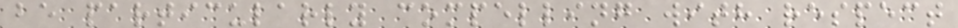be particularly compelling with respect
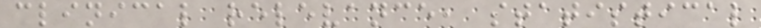clinical relevance, statistical
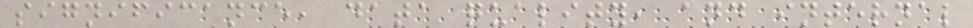significance, data quality, and internal
